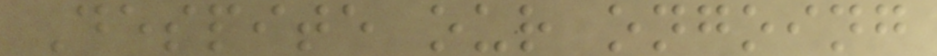Despite our ongoing
